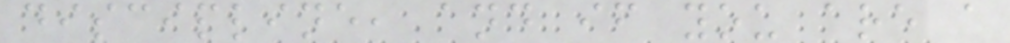discipline, and if you are a
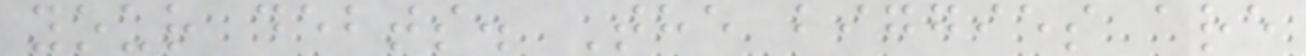your debts. The biggies are
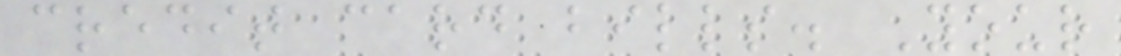credit card bills. Your
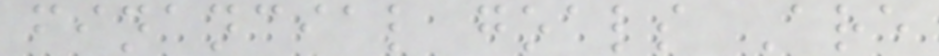financial goals Are
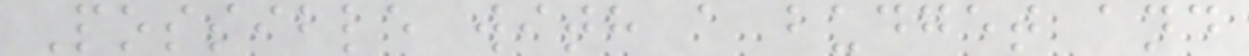Possible with a budget and
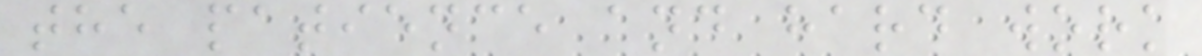the patience and hard work
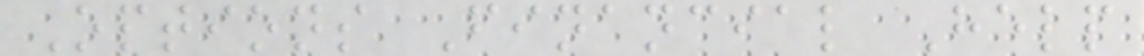Options Financial Help
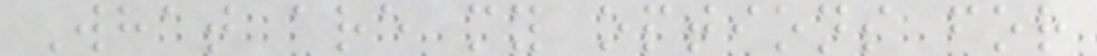What are my options for
